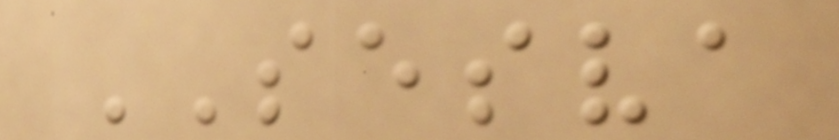SESVA
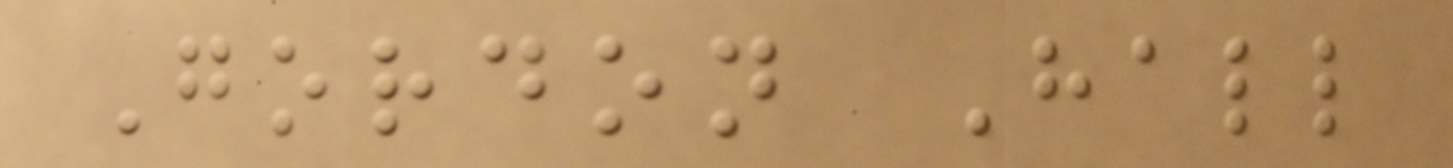Gordon Hall
